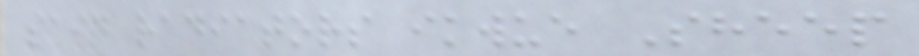said radiators ikwue Sheep
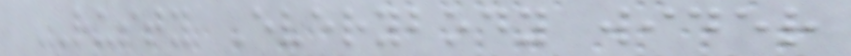RUSTY Everybody wider
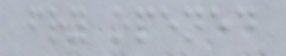fry opened
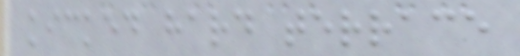kicked hard terrace
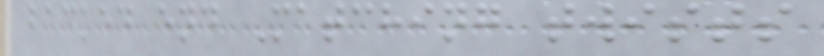backed end Matching twists
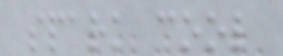spark cool
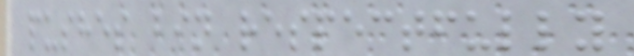pushes bin respectfully
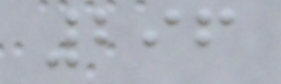296
